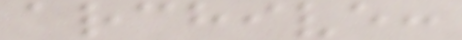archive:
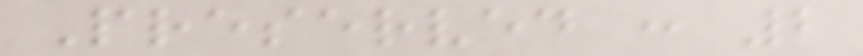Preserved : 2
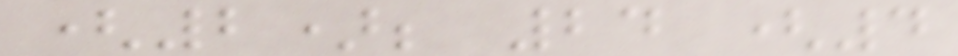(2); 24 (4
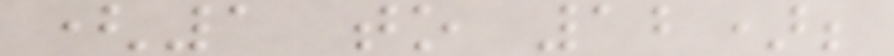(1 to 12);
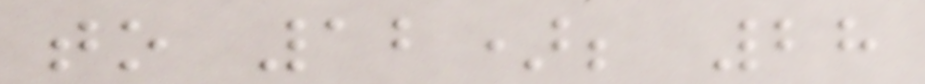to 12); 28
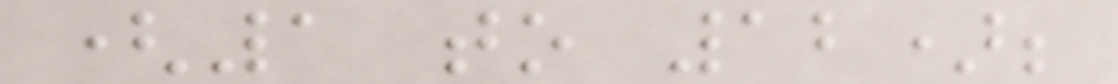(1 to 12);
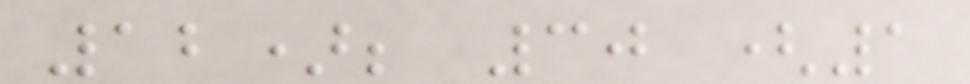12); 30 (1
